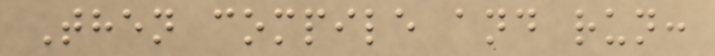Then compile and run:
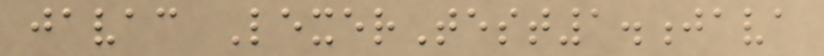javac LexerTest1.java
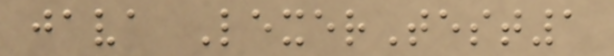java LexerTest1
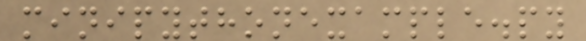minipythonexample.py
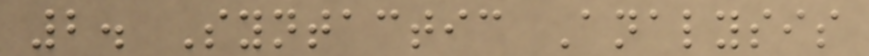2. Syntactic Analysis
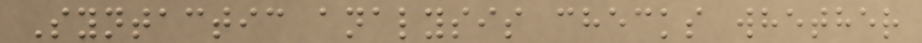Syntactic analysis checks whether
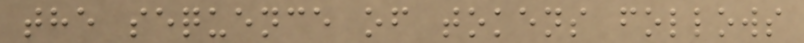the sequence of tokens follows
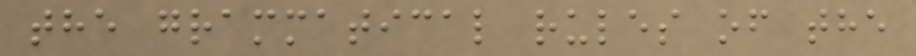the grammatical rules of the
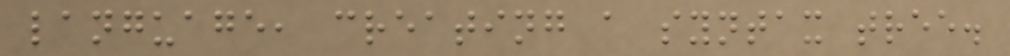language, creating a syntax tree.
